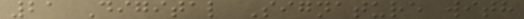21 Digital Signature with
